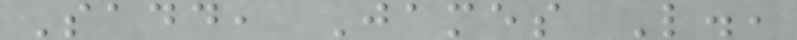Sadd, James L.,
